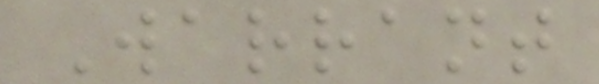Warrant
